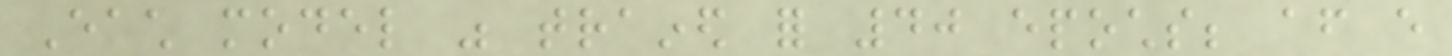Each model was trained for 40 epochs; after every
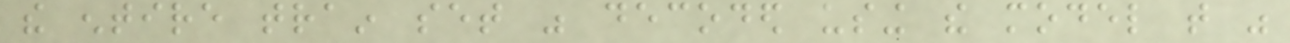the entire train set was decoded using the model that was
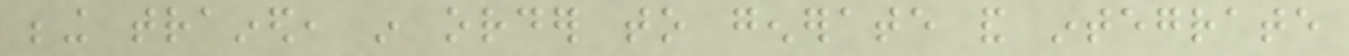being trained, in order to generate and integrate
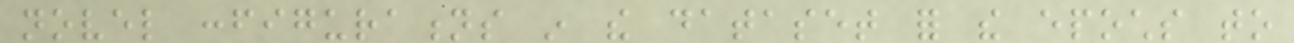novel configurations in the dataset for the epochs to
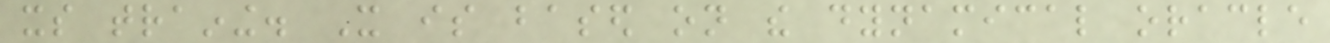its training. It is based on the dynamical oracle
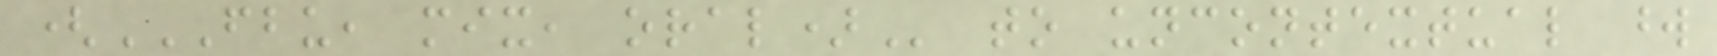(FBU, MIX, ORAL) to uncontextual word
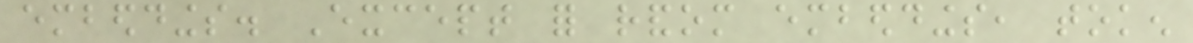embeddings. Except for random embeddings, token
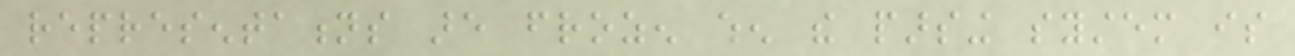representations are frozen when the parsing system is
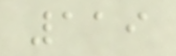119
